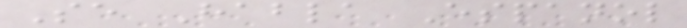Se Habla Espanol
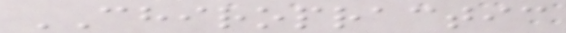CHIROPRACTIC
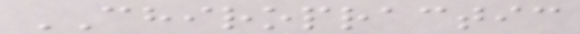CHIROPRACTIC
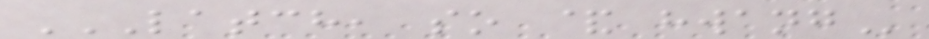LATCH, SO & HWANG
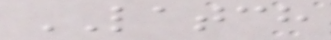LATCH
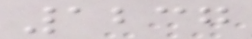1237
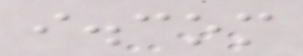i.com
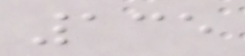135
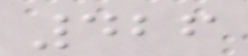426
